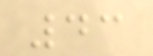43
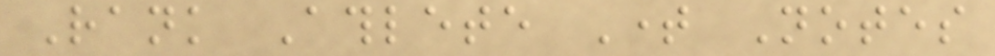Rank Athlete Time Notes
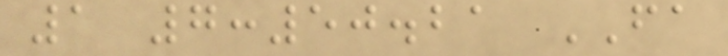1 7:50.21 FA
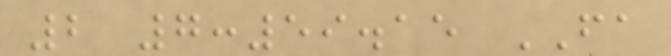2 7:59.15 FA
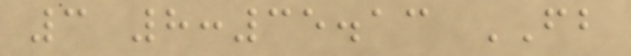3 8:35.13 FB
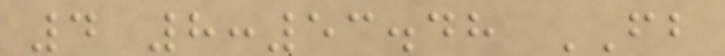4 8:53.48 FB
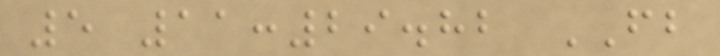5 11:29.82 FB
